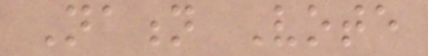Nation Vote
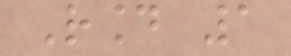Round 1
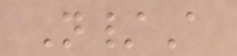N/A
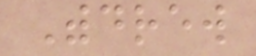Withdrew
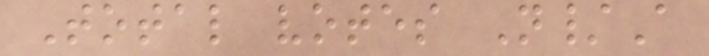Total votes N/A
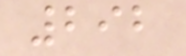292
